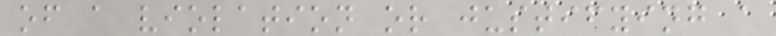of a violation or justifying a
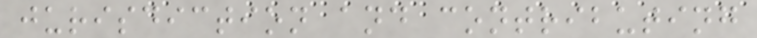jurisdiction and contributing
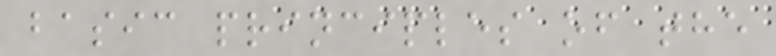basic principles of the
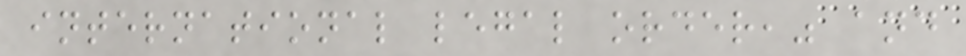international legal order," and
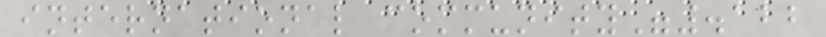international community".122
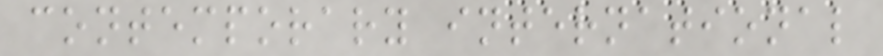contemporary international
